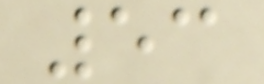53
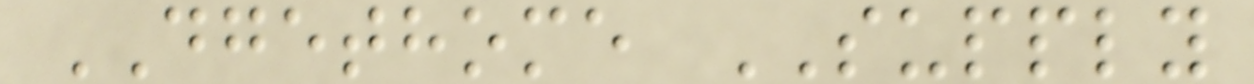DGETHOME SUPPLY
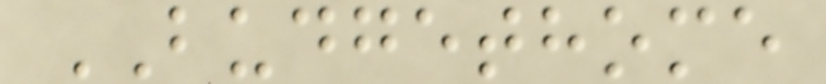BUDGETHOME
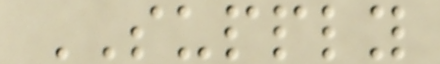SUPPLY
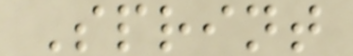Sprint
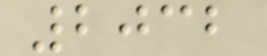2032
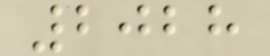2028
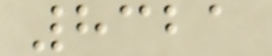8321
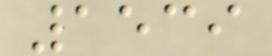1539
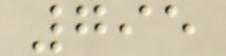795
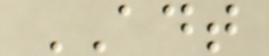ADT
